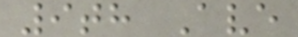9th Ave
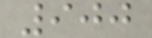900
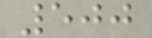500
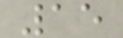15
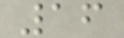16
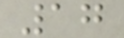17
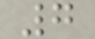7
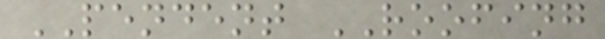PENDENT ROOFING
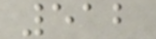512
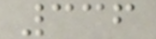336
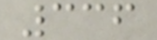336
